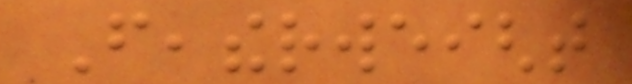Featherweight
